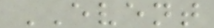EVENT
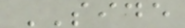SIDE
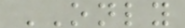ONLY
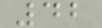42
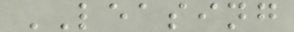LEASING
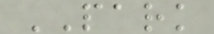PARK
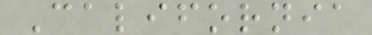California
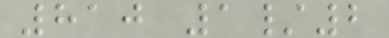810 1/2
